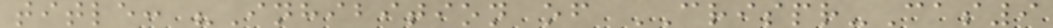title: "Inhibition of CRISPR-Cas9
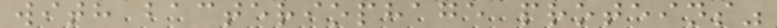with bacteriophage proteins"
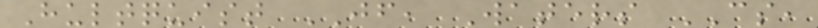Hultquist JF, Waters CS,
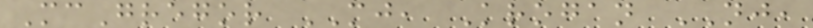McGregor MJ, Krogan NJ,
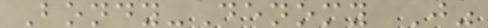Bondy-Denomy J"
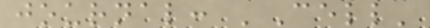journal: 'Cell'
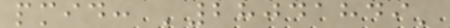pmid: '28041849'
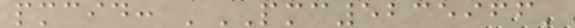pmcid: 'PMC5235966'
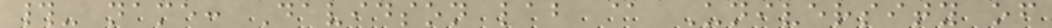#- name: Davidson lab @ University of
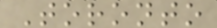Toronto
